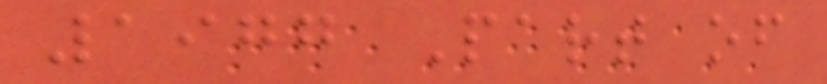1977 Part of
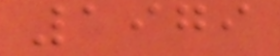1979
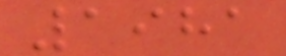1981
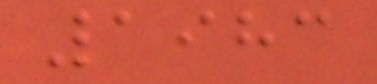1983
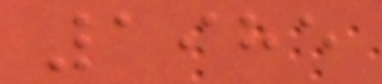1985
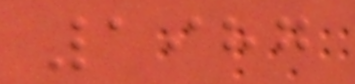1987
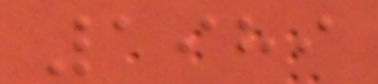1989
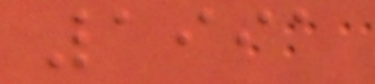1991
